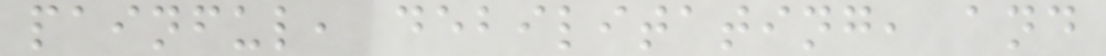painful, debilitating, and
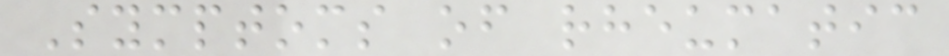Symptoms of rheumatic
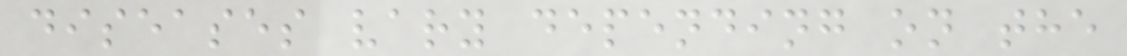diseases vary depending on the
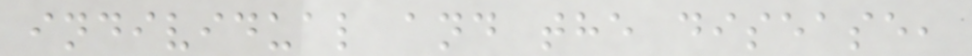individual and the disease,
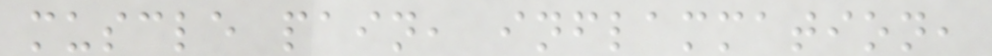muscle pain, inflammation,
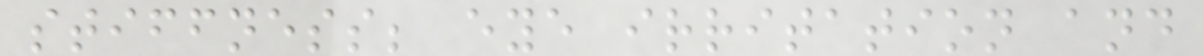stiffness; eye irritation and
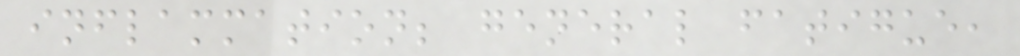inflammation; general fatigue,
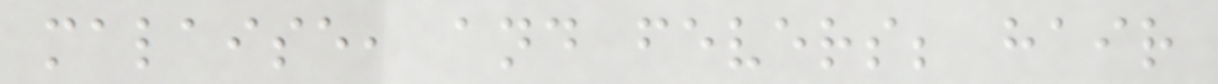malaise, and fevers; hair
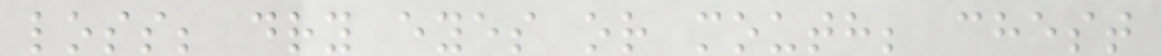loss; dry eyes or mouth; chest
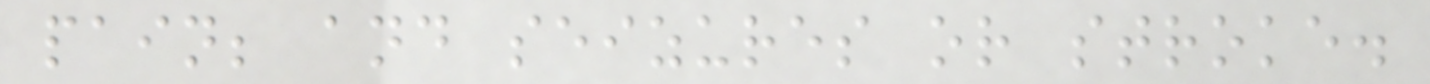pain; and seizures or stroke.
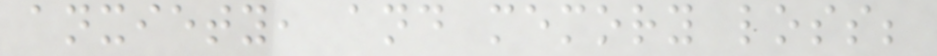anxiety, and memory loss;
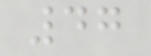47
